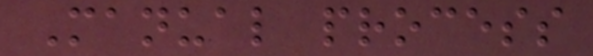Manual process
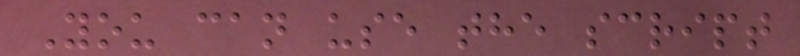You can use the script
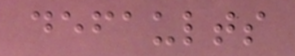defaults
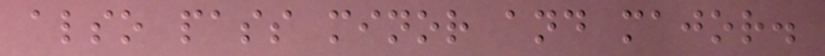also pass minor and major.
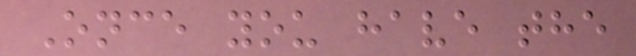Once you have the
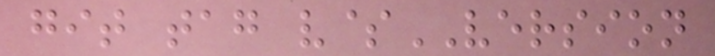git tag v$VERSION
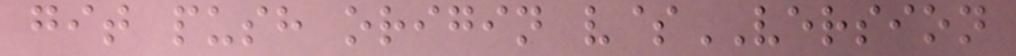git push origin v$VERSION
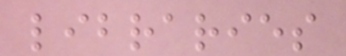libraries
